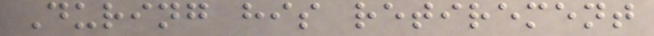During his retirement
